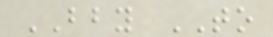BBY TO
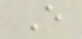E
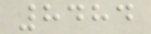8484
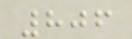806
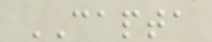CAPTA
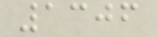1306
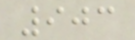903
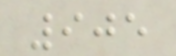905
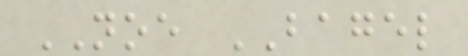NOE BAGEL
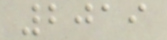2019
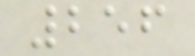256
